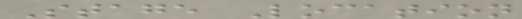Stage Location
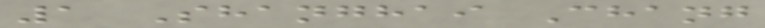1 Shanghai Chang
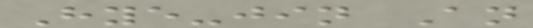Hye-jin An
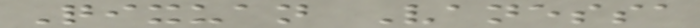Qixuan Vanessa
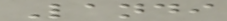Landi
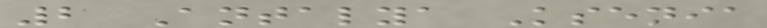2 Antalya Ksenia
